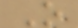O
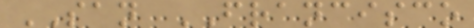SAN FRANCISCO
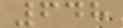648
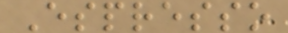Espresso
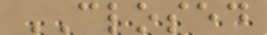CLOSED
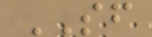SF
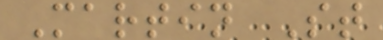Martin St
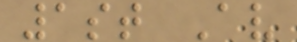1st Av
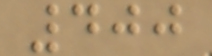400
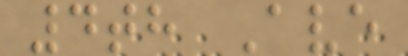4th Ave
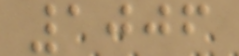1006
